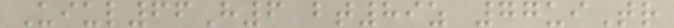Uiul66H6 bt89z 77uiTr
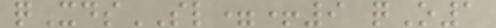qXdsSL=+9 qO1
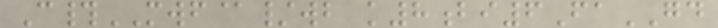C#MWF@/wb k8bi6FaGD
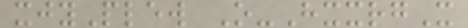xjyPlew O-HxxrgX
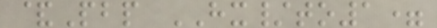&Pbp HX/to1=
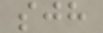sjh
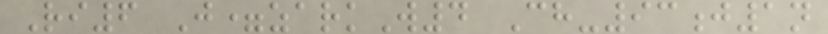Ri6 J=zarkW4 Ch-93j1n
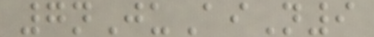7nJuAiN9
